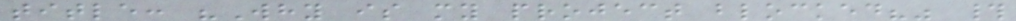title: "Why is my project blocked?" #
